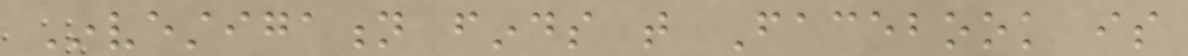Investigation finds that Facebook is
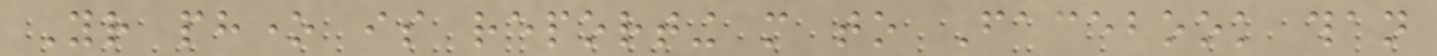Your phone is reporting more to Facebook than
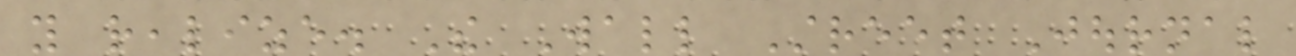you realize. The Wall Street Journal
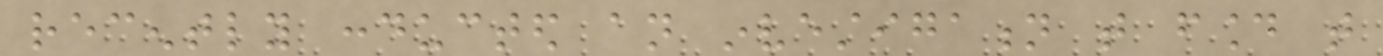recently conducted an investigation that found that
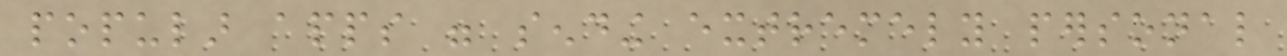popular apps were sending extremely personal
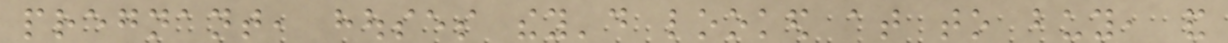pregnant, houses they'd looked at to buy, and
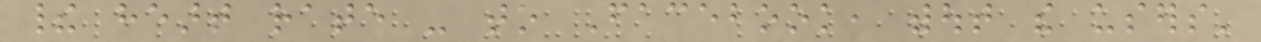their heart rate - to Facebook, without the users'
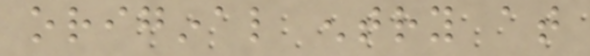original entry at
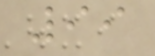99
